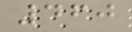460
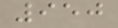950
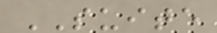SUITE
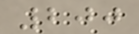200
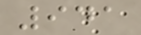941
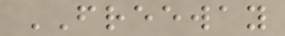FREEWAY
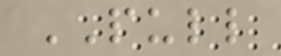PULL
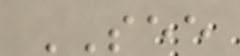SEE
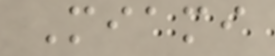Miami
